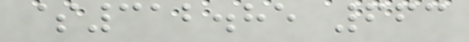$312.85 663
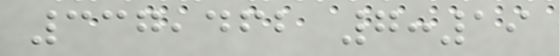337,462 7:19
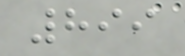899
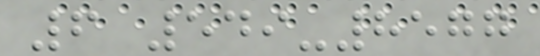6 549-8577
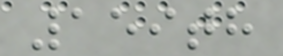159th
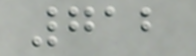712
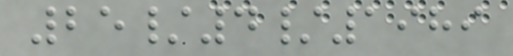25/4/1989
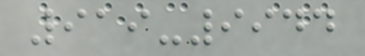919-9944
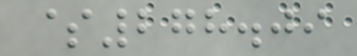$278.09
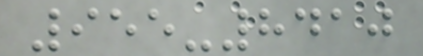955-8410
